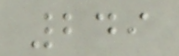249
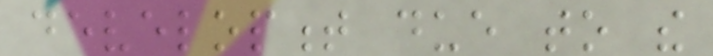development due to the
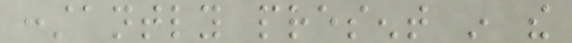constantly present in the
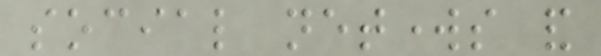social networks and
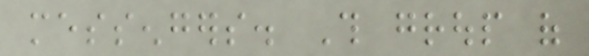messengers. This group of
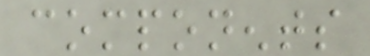components
